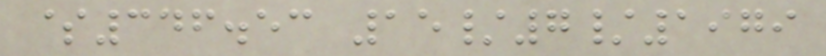$346.53 15/7/1979
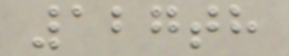127th
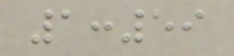1:59
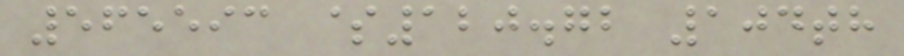565593 $120.72 104th
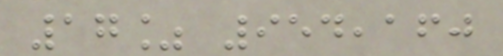17% 954,160
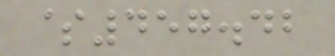$457.42
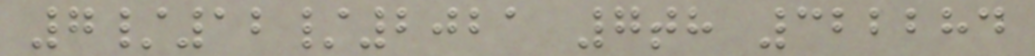7/12/2021 7th 322284
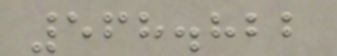568.822
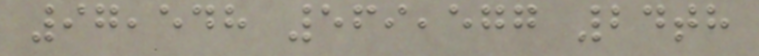97,548 569,577 24th
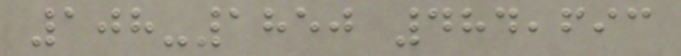108-1850 484,693
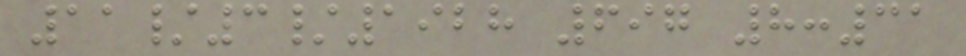11/3/1928 697 8:31
